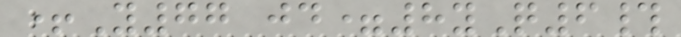+Y77 jd=8yQ6#
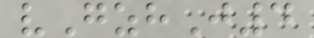vGzhJ4
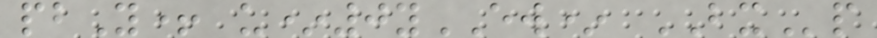pbY+ u*0yEW* BXp
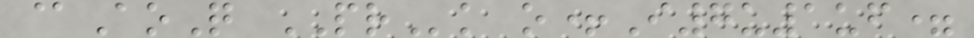@AoQ PRk o+I7u1uf=
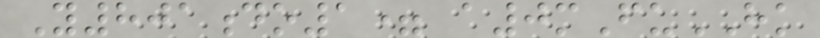Y801do1= a0mFuHK
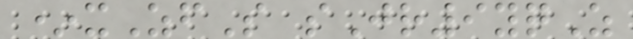*xZfS sJr9yqZ
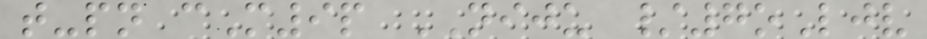t-pn cM9p NIJU /7oLjv
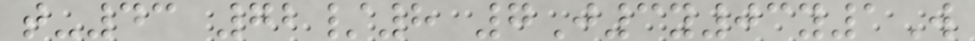t-43 72/8 7J3y03y1W
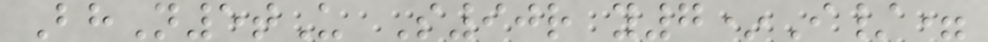BhN5tU S90r y7*I/=
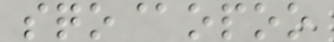sqo@opoo
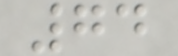74
